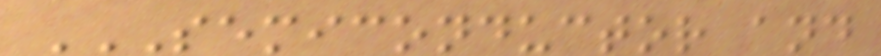SEMICONDUCTOR AND
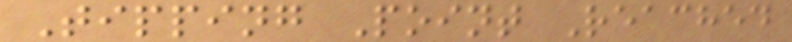Tipping Point Reached
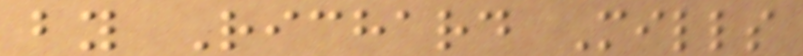by Richard Mills
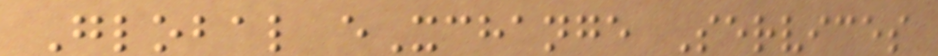Global eXchange Services
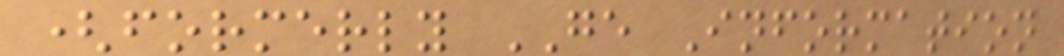(formerly GE Information
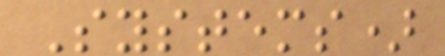Systems)
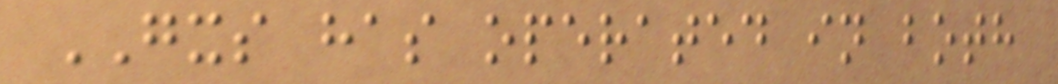GXS has operated in both
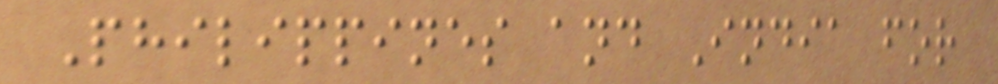Philippines and India for
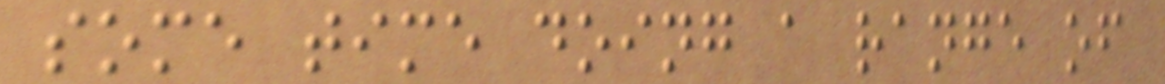some time doing a range of
